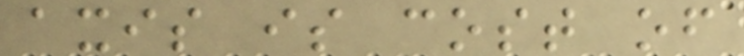axis is cost of
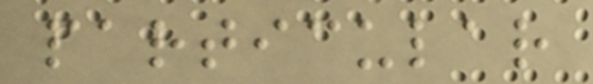particular
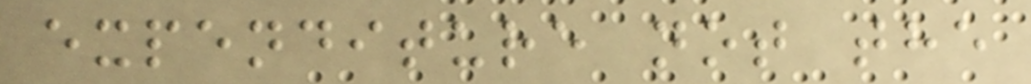expenditure not the
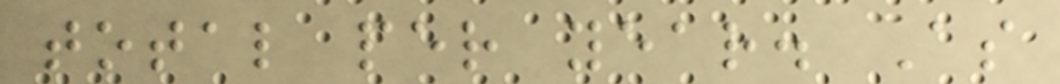total per year. As
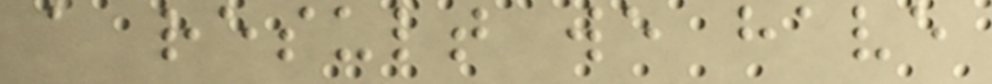a result we have
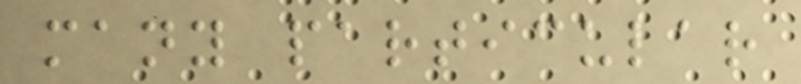many particular
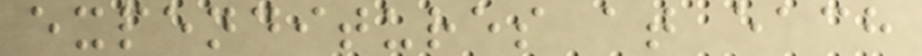expenditures at each
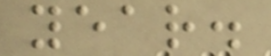year.
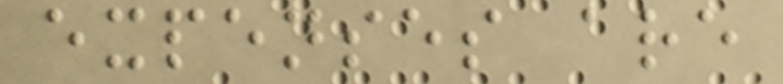expenses are
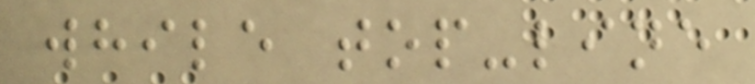while top-line
